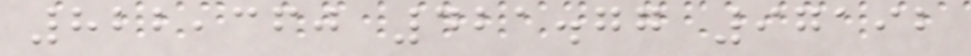822,360 421.77 97192
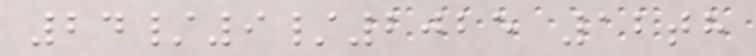24/9/2025 12th
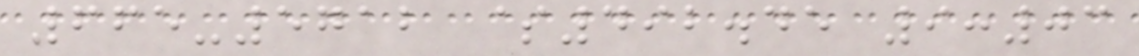665-5712 $492.45 9:03
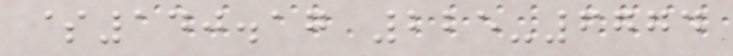$140.17 225-6774
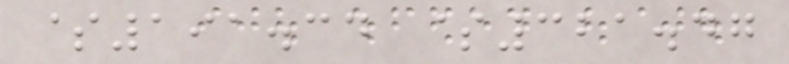$191.34 $321.47
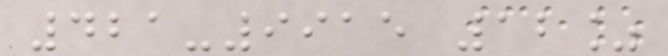421-9915 12%
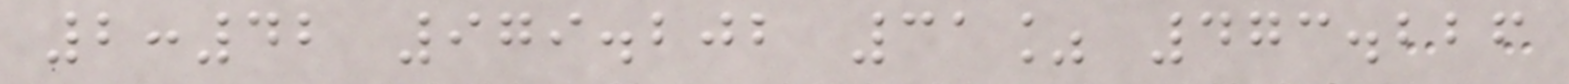2:42 979.202 31% 473.226
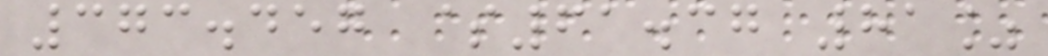373.457 $61.37 81%
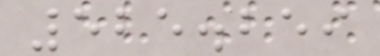525.259
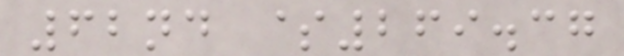62nd $269.37
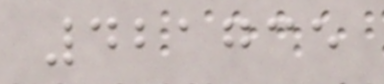421735
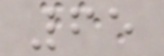65
